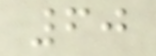60
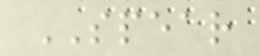SPEAR
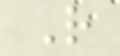R
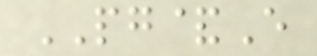PG&E
